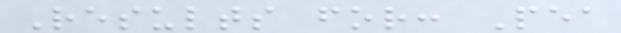Results for: Pea
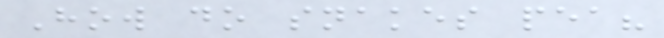How do snakes pea?
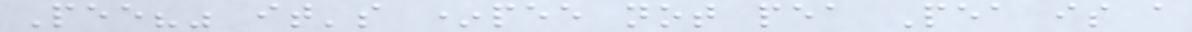Pee?" it's *pee not pea Pea is a
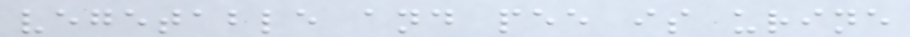vegetable and pee is urine
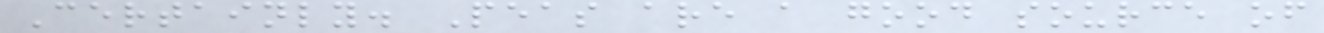Certainly. Peas are a good source of
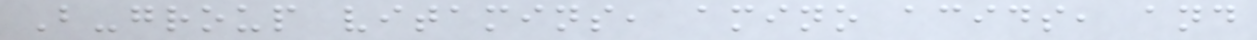B-group vitamins, amino acids, and
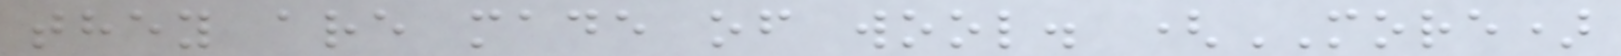they are made of wool. (MORE)
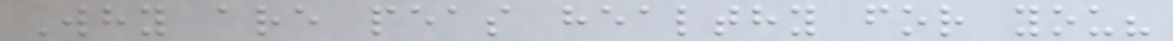Why are peas healthy for you?
